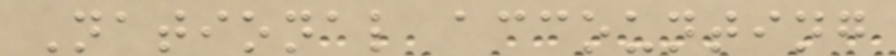National accounting
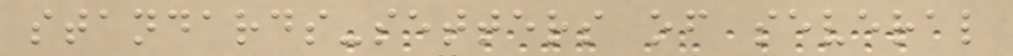standards-setters of several
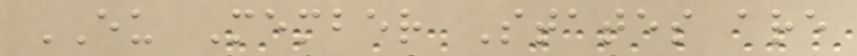EU Member States are
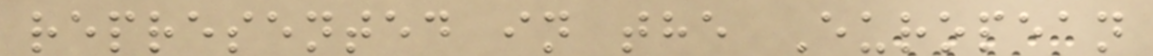represented in the European
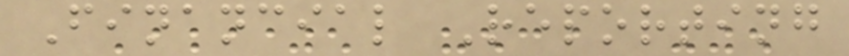Financial Reporting
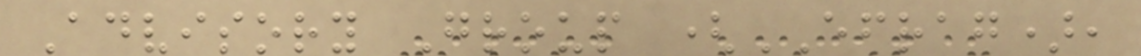Advisory Group (EFRAG),
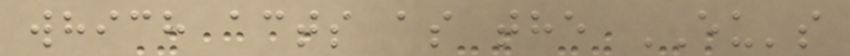which acts as the EU's
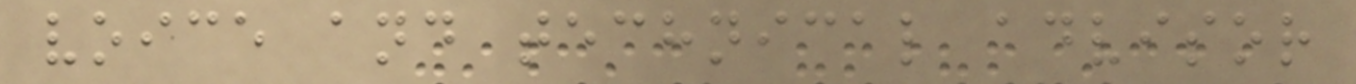voice and technical advisor
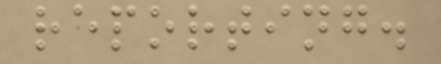reporting.
